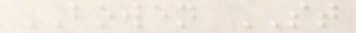BOWEN ST
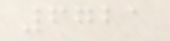6721
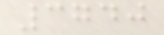3740
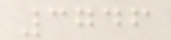3746
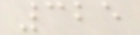325
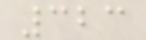323
